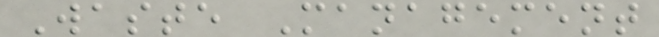Waste Management
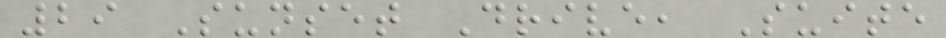29 Sunset Drive, Suite
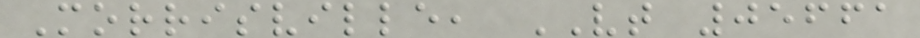Morrisville, VT 05661
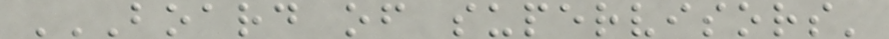BOARD OF SUPERVISORS'
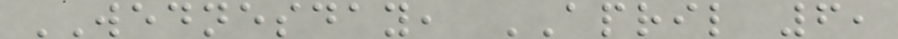WEDNESDAY, APRIL 6,
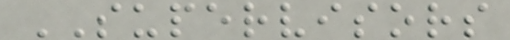SUPERVISORS
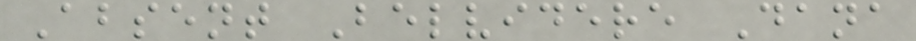Absent Belvidere Dana
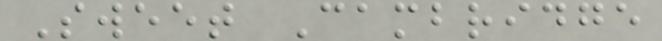Sweet Cambridge
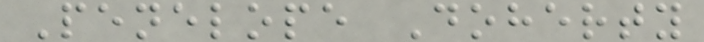Penelope Doherty
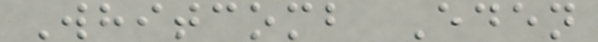Whitcomb Eden
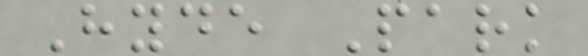Hyde Park
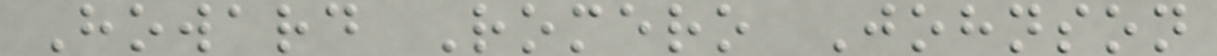Howard Romero Johnson
